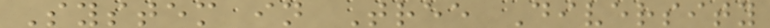System in Tree Diversity
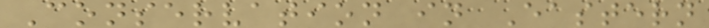Conservation in Eastern
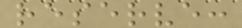reserve:
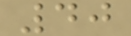40
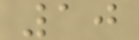10
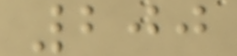200
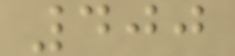400
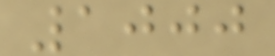1000
